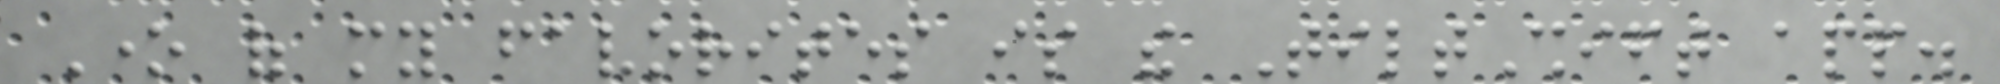One of my favorites is the TiltShift app.
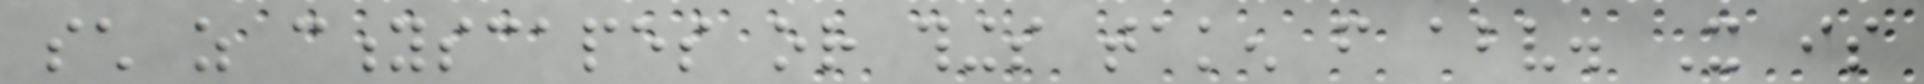such as cityscapes or things taken from above. It is
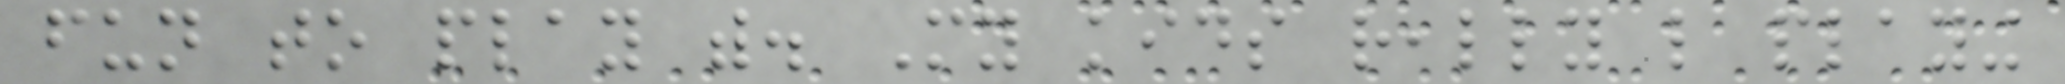fun to play with. My kids really like playing
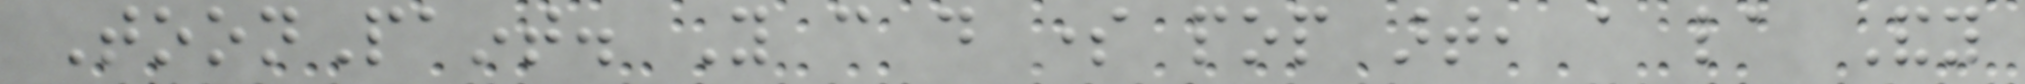ToonPaint. You can do some pop art, a la Andy
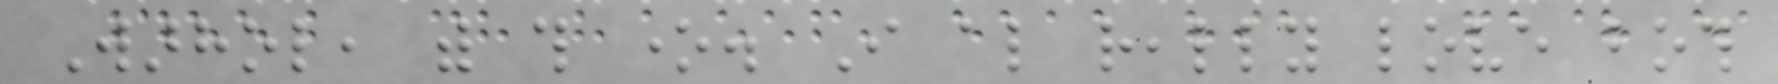Warhol, with this one. I also really love both
